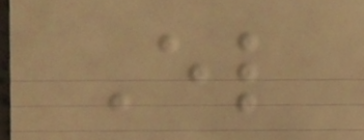El
